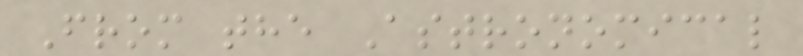From the Astronomical
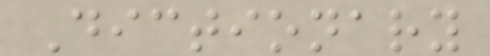Dictionary
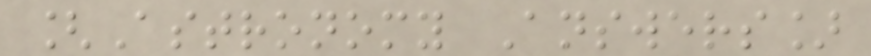[Astronomy Answers]
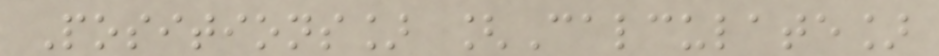Positions] [Calculate]
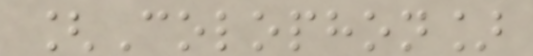[Colophon]
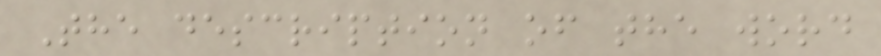The description of the word
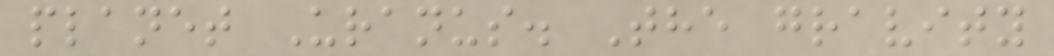planet Uranus. The gravity
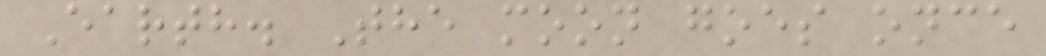Earth. The moon goes once
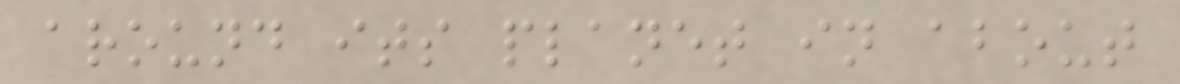around its planet in about
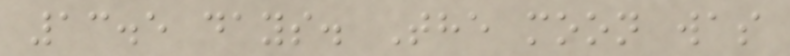13.5 days. The moon was
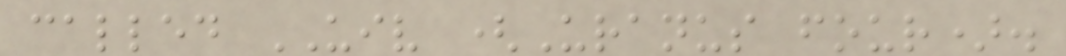called UIV (Uranus four).
